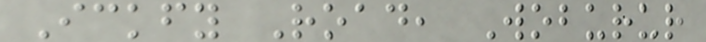Ickfy Road, Woburur
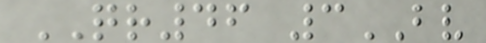QR46 3BV
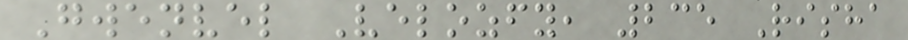Gwenvel Velozfy, 235 Risha
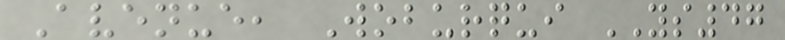Avenue, Woburqui YS47
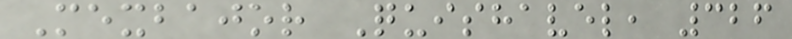Mexbajor Quishavel, 326
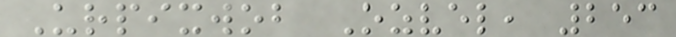Urpixwob Ozvel, 253
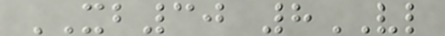XB30 8VL
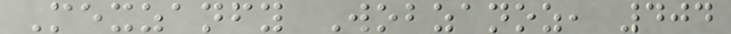Mexzanfy Wobzanoz, 404
